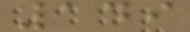149
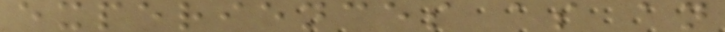experiences as an
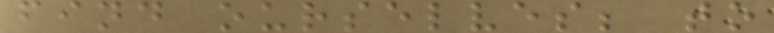find ourselves; to
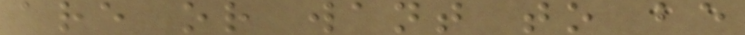are or want to be
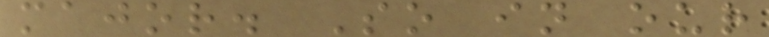major. So in our
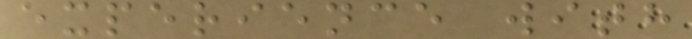experience with
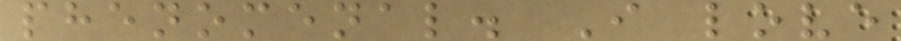phenomenal. I love
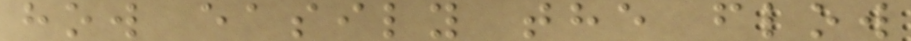how easily the flow
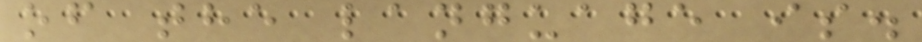of the language is.
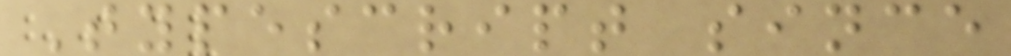Typescript since
